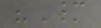"Many
